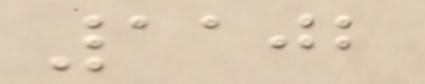1102
